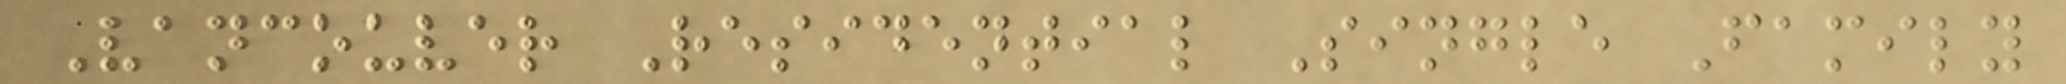Vancouver Residential Single Family
